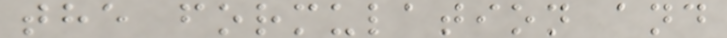the formulation and
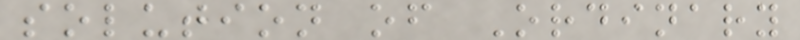solution of Ordinary
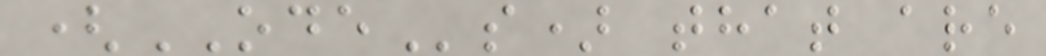(ODEs) that are
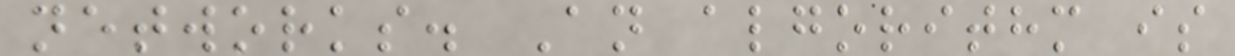networks. An algorithm is
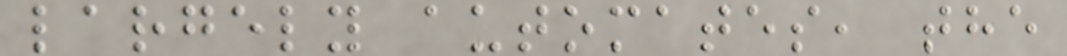largely automates, the
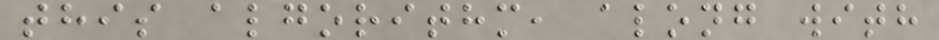this algorithm, along with
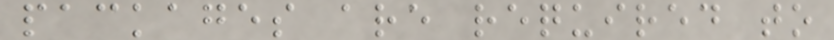packages are required to
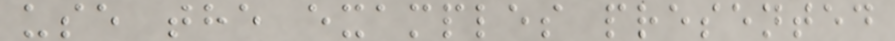use the examples presented
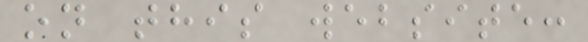on this website:
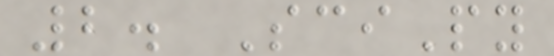2. SciPy
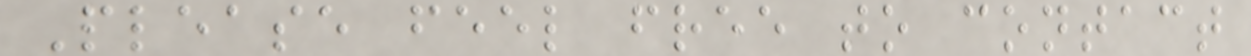Please feel free to contact
